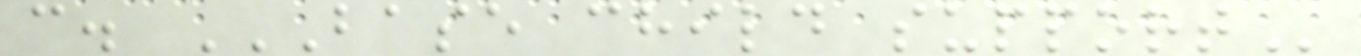c. BASE CHILD SUPPORT
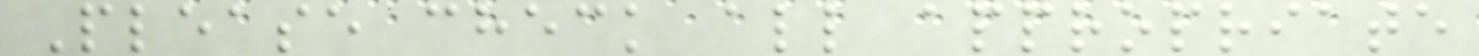Please check all appropriate
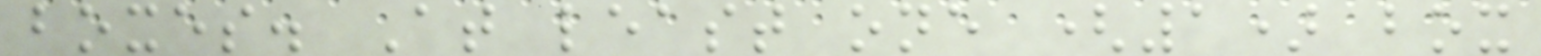boxes. At least one (1) box
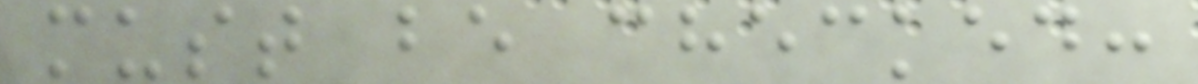must be checked:
